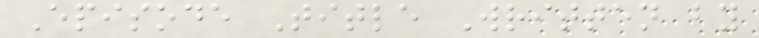Episode Title Written by
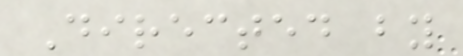Directed by
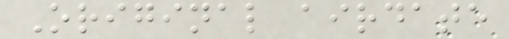Original airdate
